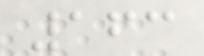163
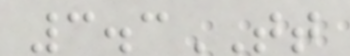3.3TT
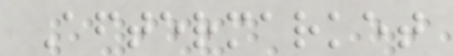Aftermarket
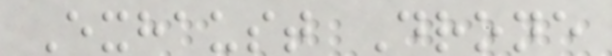Exhaust Drone
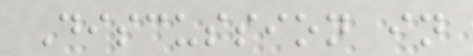Discussion in
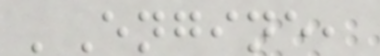'Engine,
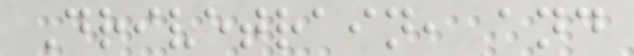Drivetrain, and
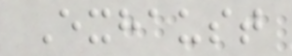Exhaust
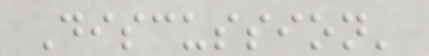Discussion'
